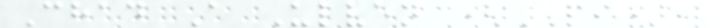Chad A Ulven (PI),
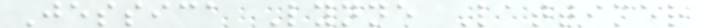Jessica Lynne Lattimer
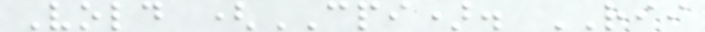Vold (CPI). RII
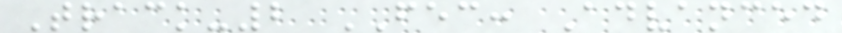Track-2 FEC: Advanced
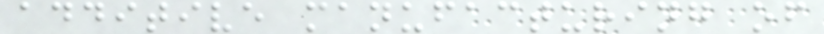additive manufacturing of
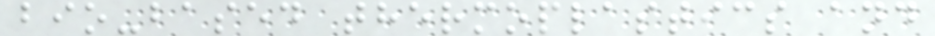bio-based thermoplastics and
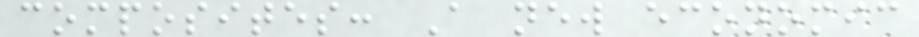composites: A new economic
